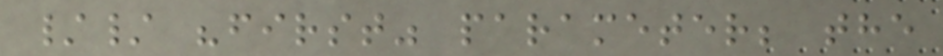// "first" parameter; the
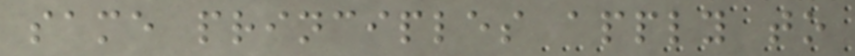same principles apply to
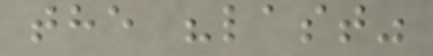the "last"
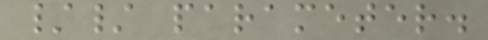// parameter.
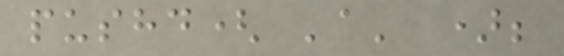pushd( 'a' );
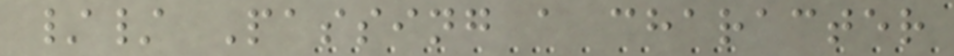// Passing a character
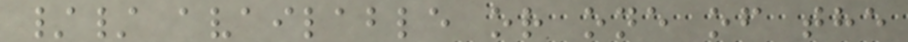// available or one of the
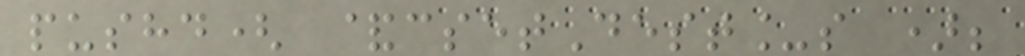pushd( &csetDest_s );
